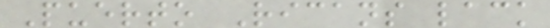Puerto Ricans lack
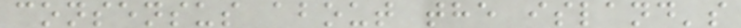consensus about the island's
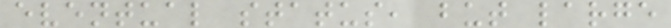eventual status, but large
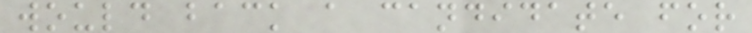would back a candidate for
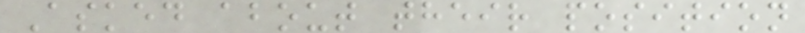Asked about their position
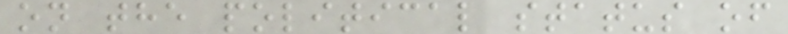on the political status of
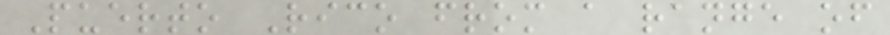Puerto Rico from a range of
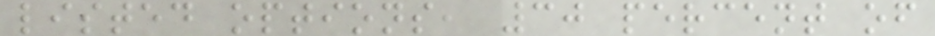listed options, 30 percent of
